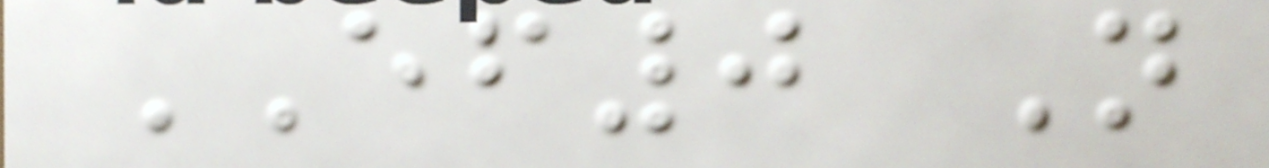EF0 N
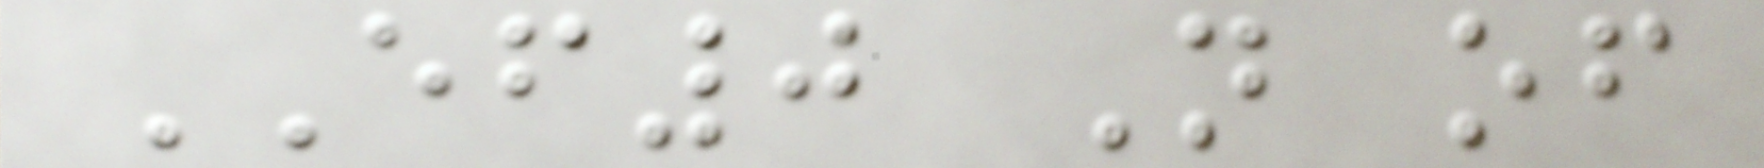EF0 N of
